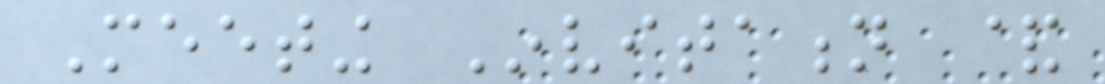Meeting Invitation &
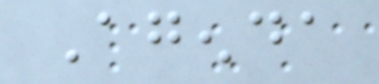Agenda
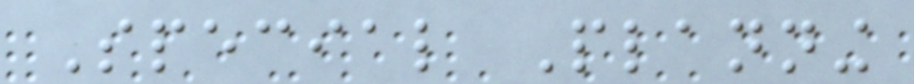Special Planning
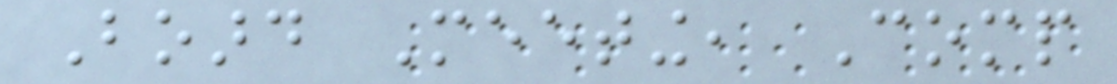Board Meeting, Comp
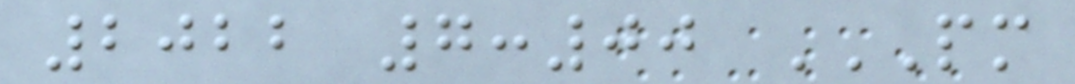2022 7:00 PM
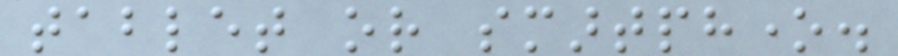tablet or smartphone.
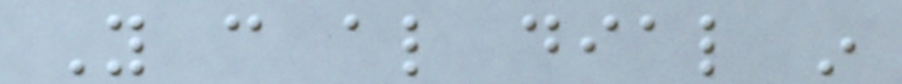You can also dial in
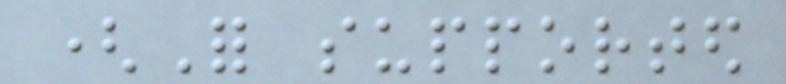(For supported
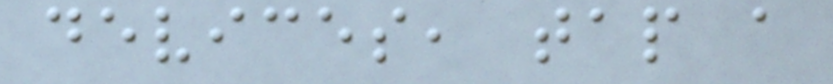devices, tap a
